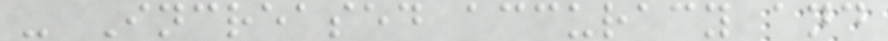- Increased accuracy and
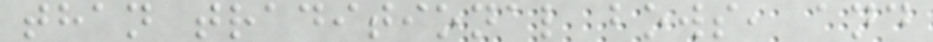than traditional bows, and
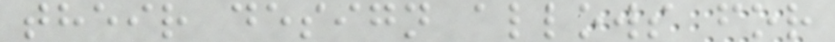their design allows for
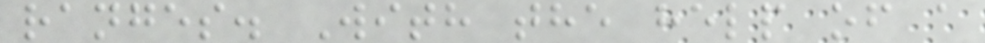ranges. With the help of a
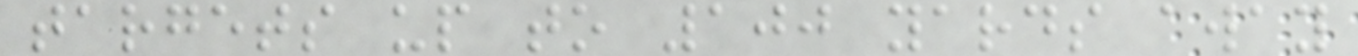targets up to 100 yards away
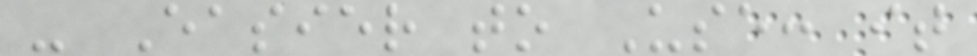- Easier to Use: it
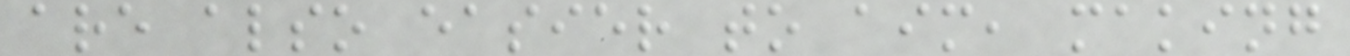are also easier to aim, making
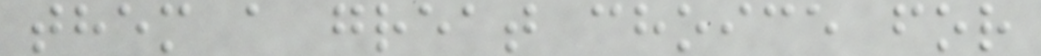them a great choice for
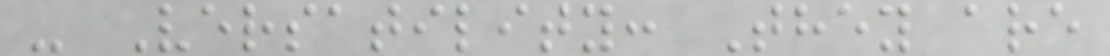- Versatility: They are
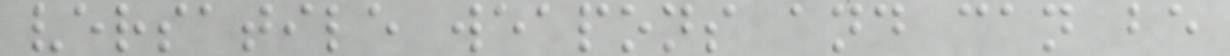versatile weapons and can be
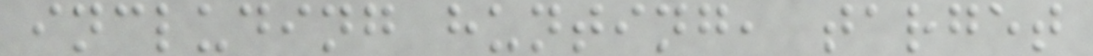including hunting, target
